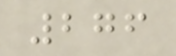276
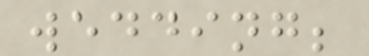wedding;
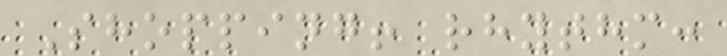Shopping! rhythm:
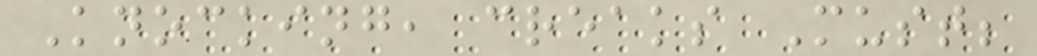Knocking, creaks Must;
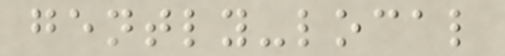gently-local
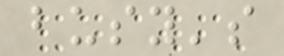busy's
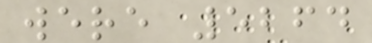were 5264
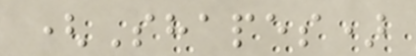(Shapes)
